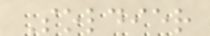Soldier
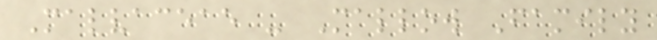Malvaceae - Mallow Family
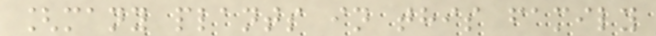[many plants in this family
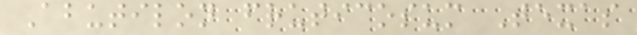Abutilon fruticosum Texas
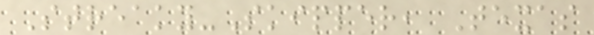Streaky-Skipper, Texas
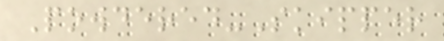Powdered-Skipper
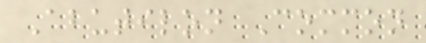Abutilon Common
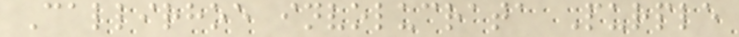Callirhoe involucrata Purple
